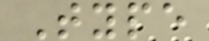Type
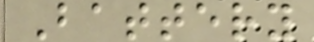Battery
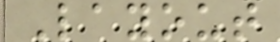Layout
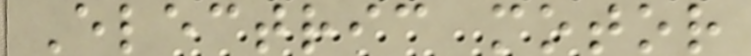Electric motor
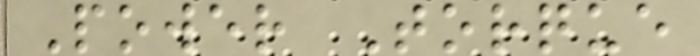Power Torque
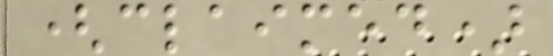(claimed)
